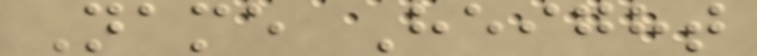Name Height
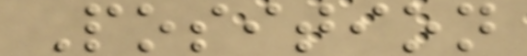Position
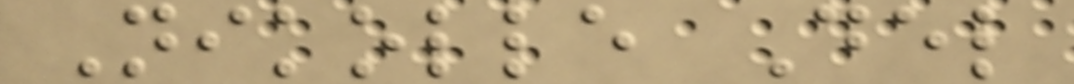Nikolle Del
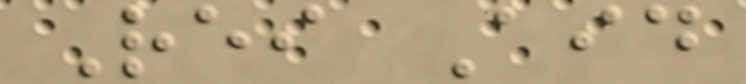Rei Aid
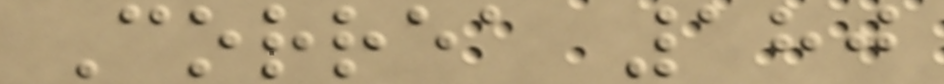Correa 180
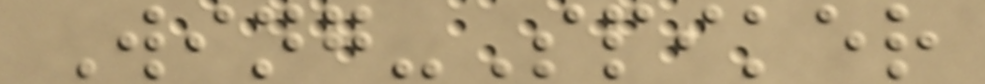Wing-Spiker
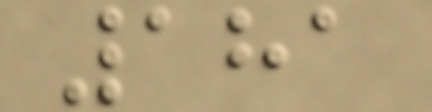181
